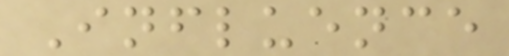Influence
